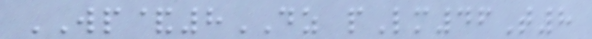WP&8DZ pLm46T8
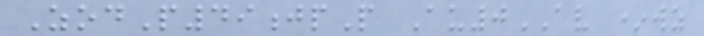ZodP49jpP Au0AV *wz
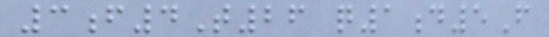3f4T26 q1d5F
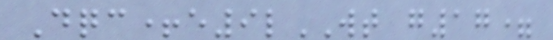Dqc+e9lWT g17=
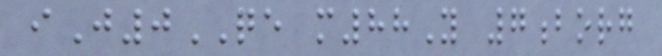iJ0QE m88Y 7borg
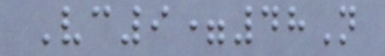Vc9=48N
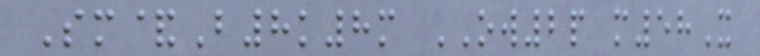Sm&B8k8m OW2p m58X
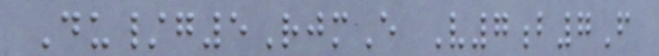Du/g5RjmE V7b7F
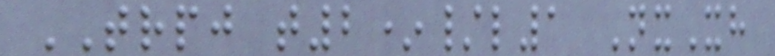TRPJ t2*/l1 NxXh
